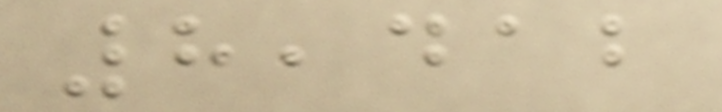8,412
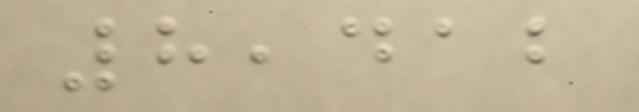8,412
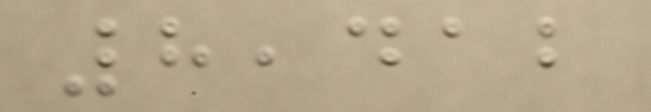8,412
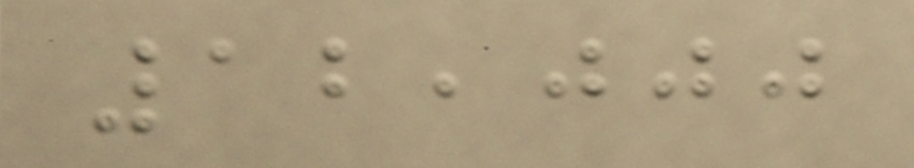12,000
